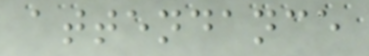attendance
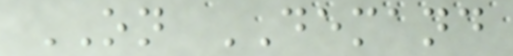ON DEMAND
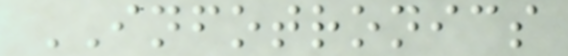INFOTRONICS
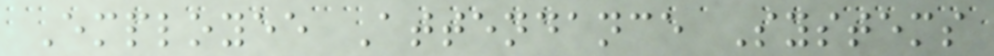Employee Attendance Systems
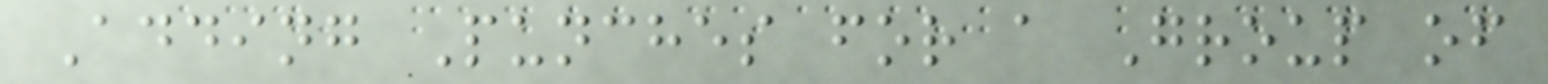Adding Punches for a Group of
